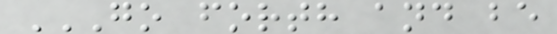GO FORTH AND BE
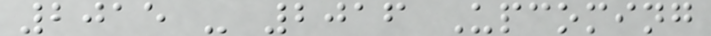2015 - 2016 Upcoming
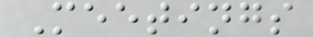Meetings
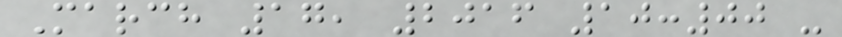March 17, 2016 10:00 -
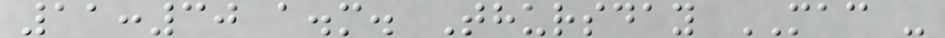11:30 a.m. Thursday MAC -
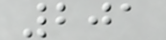201
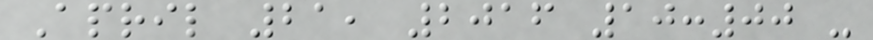April 21, 2016 10:00 -
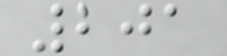201
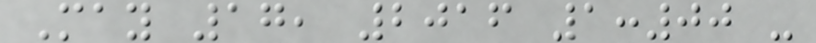May 17, 2016 1:00 -
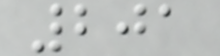201
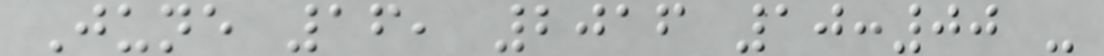June 16, 2016 10:00 -
